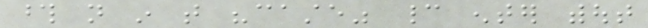those not in that "caste" cannot enter without
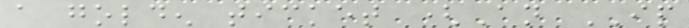a golden ticket (An IP
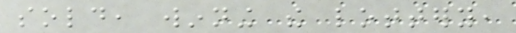sold, winning the lottery,
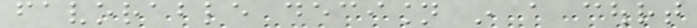favorable decision in a court
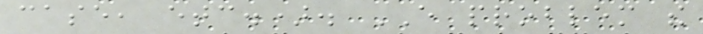case, etc.). EVERY problem the
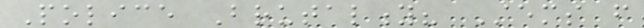Police Brutality? Stems from
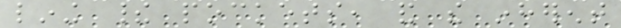lining their pockets, and the inherent
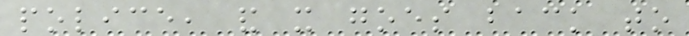police, and it goes back to
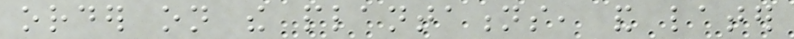order on the plantations, and later
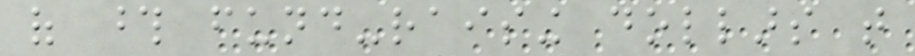of those fund-raising dollars that
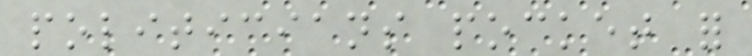politicians pocket for
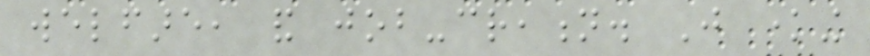welfare, and job-creation. Just knowing
